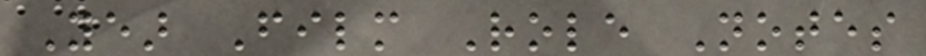Year Film Role Notes
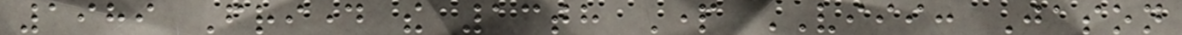1989 Friday the 13th Part VIII: Jason
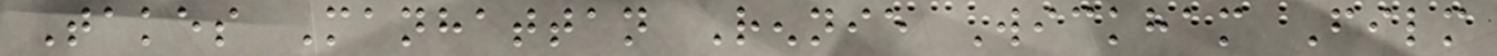Takes Manhattan Rennie Wickham Film
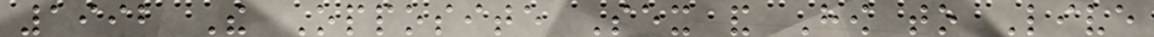1992 The Opposite Sex and How to Live
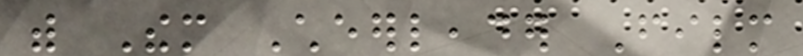with Them Cheerleader Film
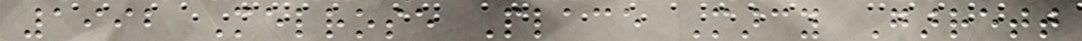1992 Melrose Place Marcy Garrett
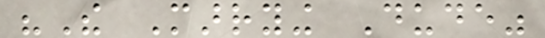"The Marrying Dude"
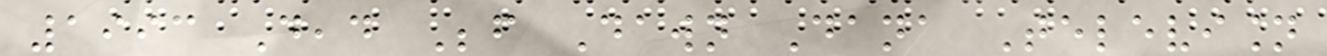1993 Dead Before Dawn Dana Television
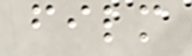film
